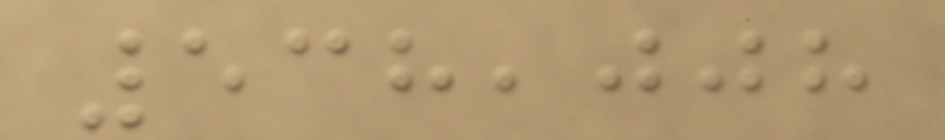538,008
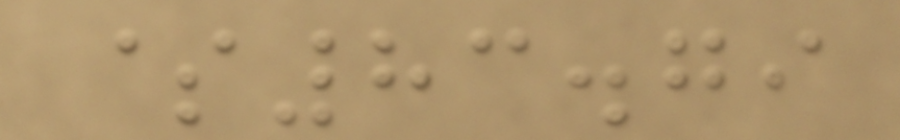$83.79
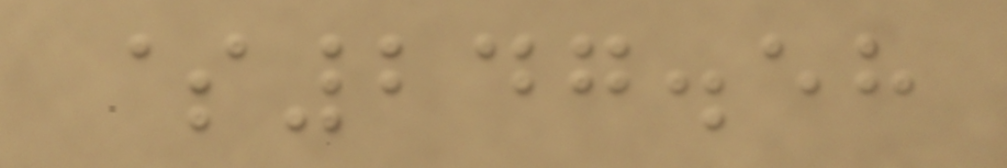$247.58
